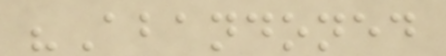"Abandoned
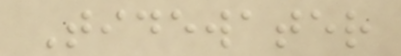Tidewater
